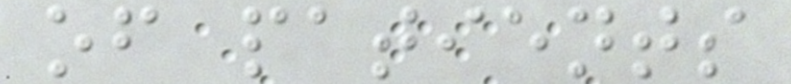of patients
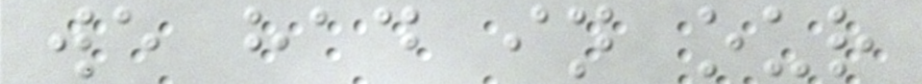we had in our
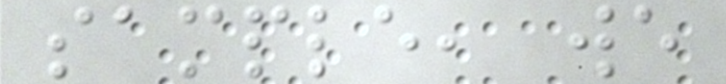sample, we
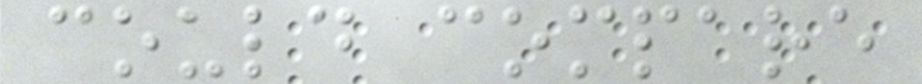could compare
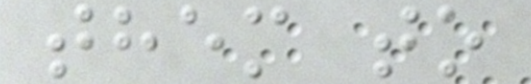them to
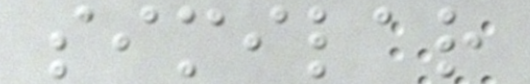similar
